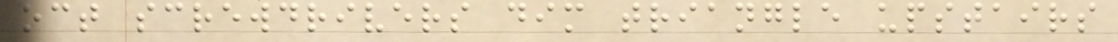oct screwdrivers dim triangle upstairs
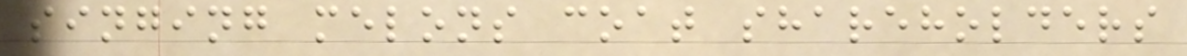singing melons coat shareholders
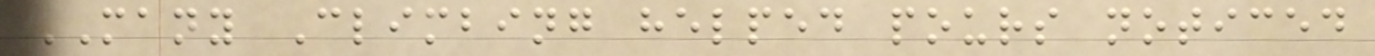MANY Climbing helped pours noticed
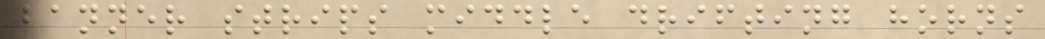banner strips middle drifting horns
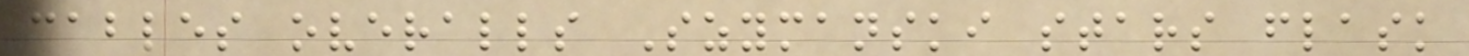cables overalls Szymanski stars flask
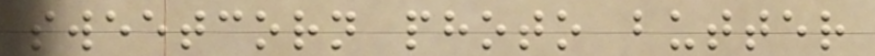sweetcorn photo butter
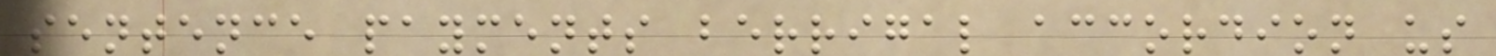sentence payments berrigal accordion us
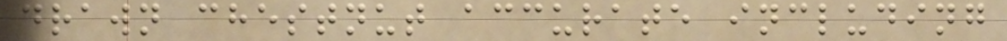drawn chestnut accurate including
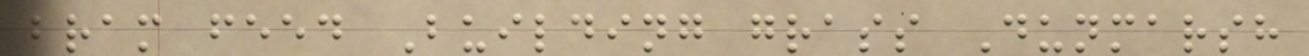bram feed Building grass Dunmarsh
